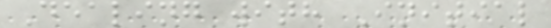Dealing with Initial
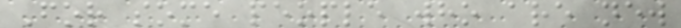For some people who are new
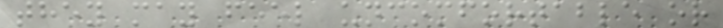they may feel uncomfortable or
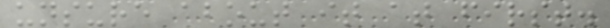unsure about it at first.
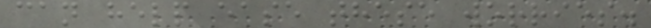can help ease these worries.
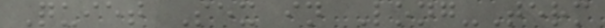Quiet Sex in Long-Term
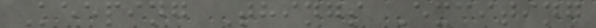Keeping Things Exciting
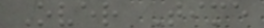Over Time
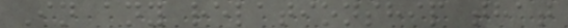In any relationship that
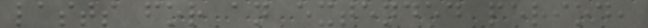lasts for an extended period,
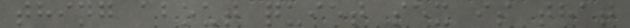thing about quiet sex is that
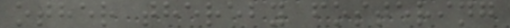other thereby fostering
